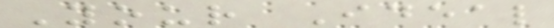Your Ideal
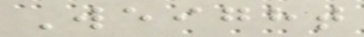Weight
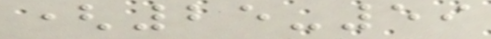(25-59
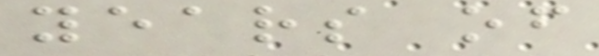years of
